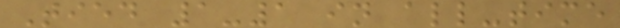Tied 1-1 in all-time
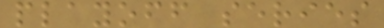playoff series
